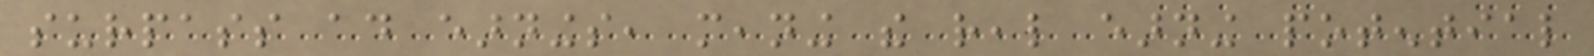surpass ad earnings, meaning the real earning potential
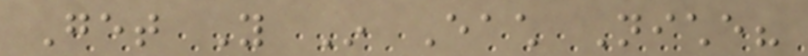Get You In Each Niche?
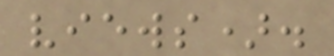views).
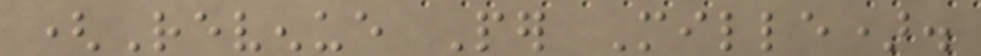(Revenue Per Mille).
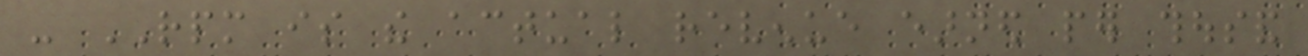- RPM is the actual revenue earned per thousand
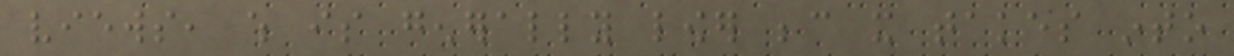views, which is generally lower because it takes into
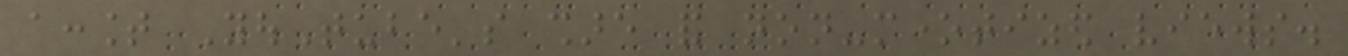account YouTube's share and non-monetized views.
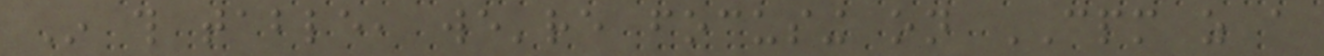In this table, we're focusing on CPM as a
